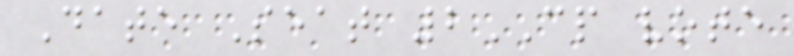Date Seat 2CP vote
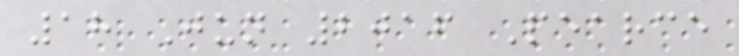18 Jun 2016 Pearce
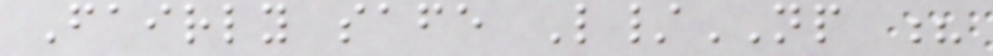Fairly safe L/NP ?
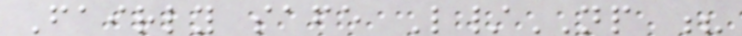Fairly safe L/NP ?
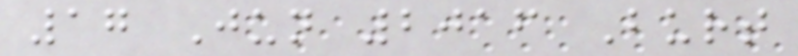17 Jun 2016 Burt
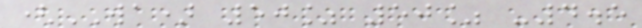(WA) 50% 50% -4.5
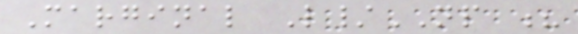Marginal L/NP ?
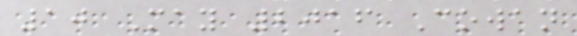10 May 2016 Cowan
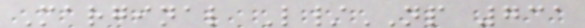Marginal L/NP 731
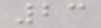23
